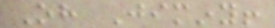Oh Jiminy!
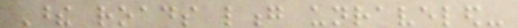These roads long unraveled-
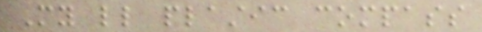My little plastic compass
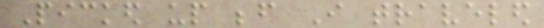Picked up before I traveled
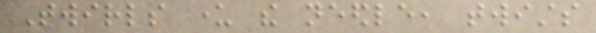Twirls under the needle, twists
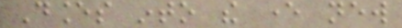Dances into the ever new
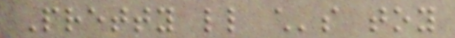Pretty little child's toy
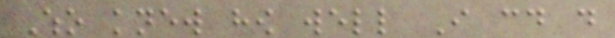Who knew how well I could do
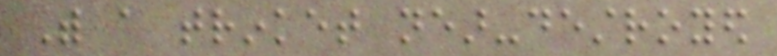With a trinket near-destroyed
